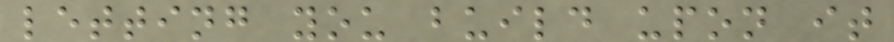letting you build upon it
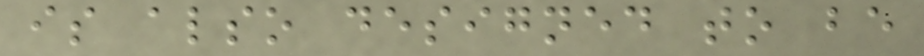is also designed to be
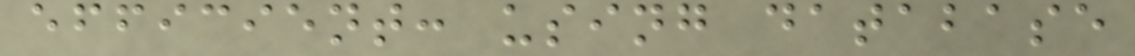efficient: using database
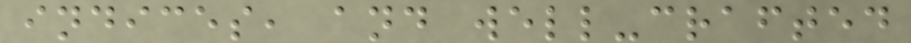indices, and well-crafted
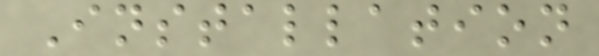Installation
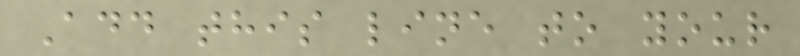Add this line to your
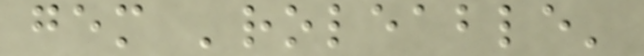gem 'roleable'
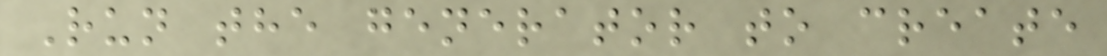Run the generator to create
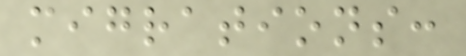migrations:
